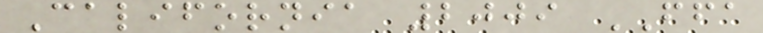California 2009 FFA
